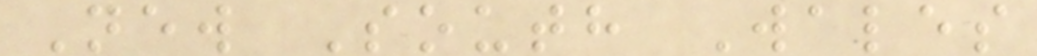New South Wales
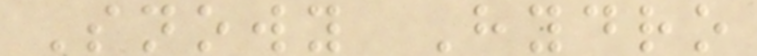Snowy Hydro
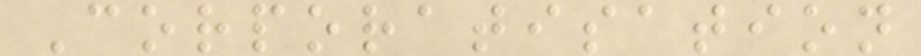Corporatisation
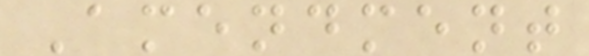Amendment
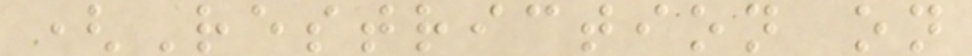(Restriction on
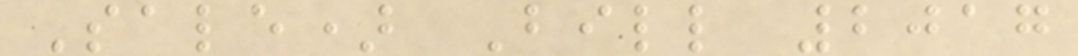Sale) Bill 2017
